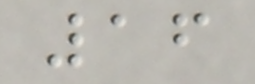16
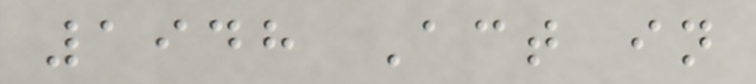1948 Act in
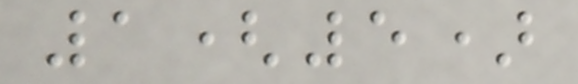1(5)
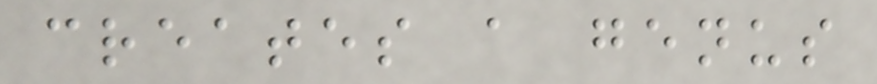creates a genus
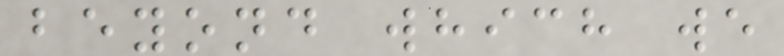beyond which we
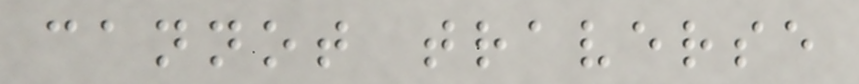cannot traverse
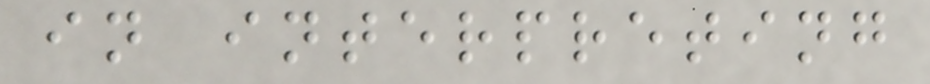in interpreting
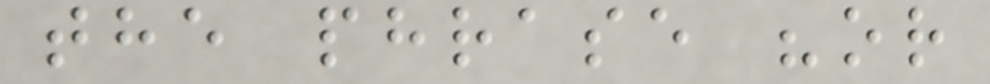the phrase "or
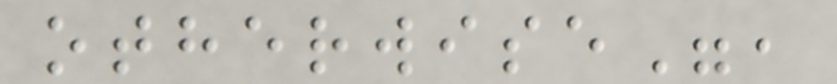otherwise",
